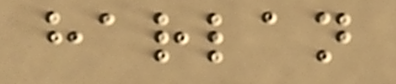harlan
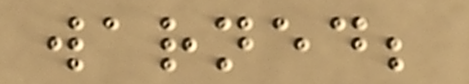warned;
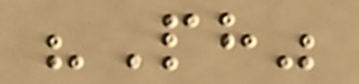"Ph"
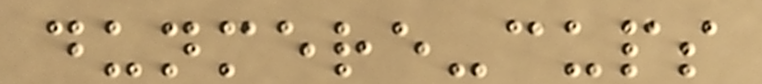dunmere-cups
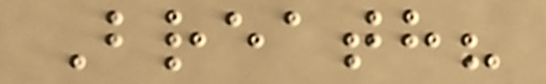Breath?
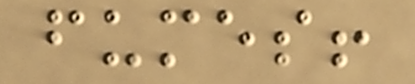fumes!
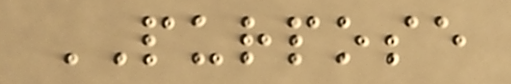PURPOSE
